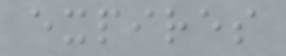expires
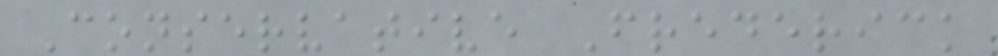Conservative Frederick
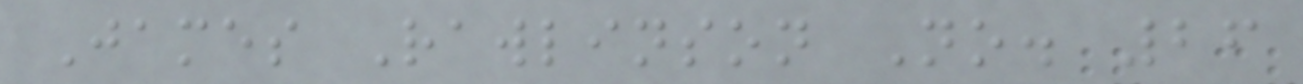James Rawlinson No. 26
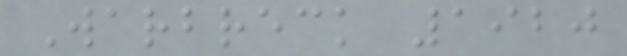Warbreck 1920
